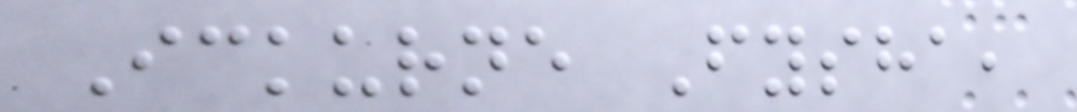Ickurne Fysha,
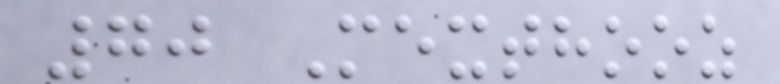70 Mexthooz
